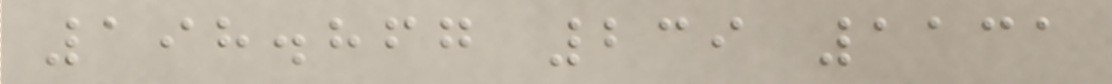198.867 239 1131
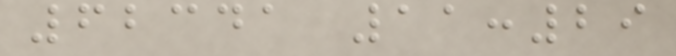62341 11:29
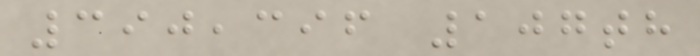390,396 107th
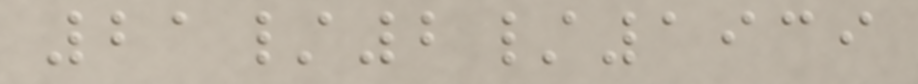21/2/1939
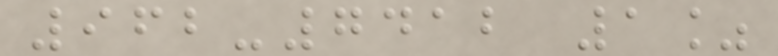962-7412 1%
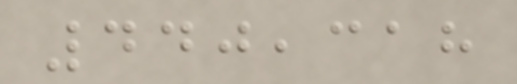440,318
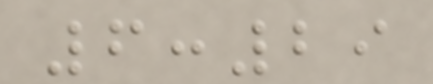6:29
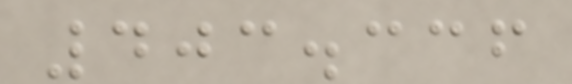403.336
